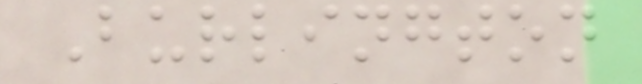Burlington
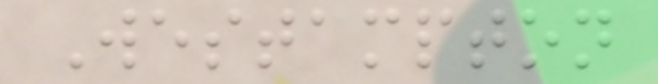Westampton
